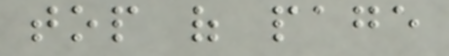top of page
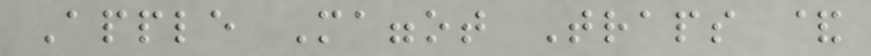Apple Maggot Traps &
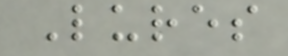Lures
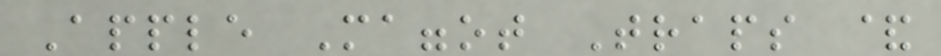Apple Maggot Traps &
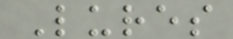Lures
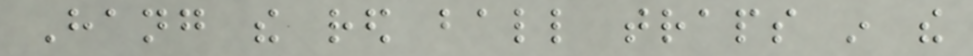Hang the red ball traps in the
